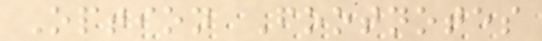Option Footnotes
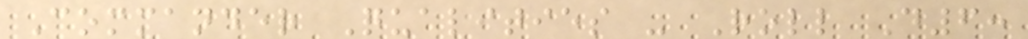Commander Qualities - Roll D6:
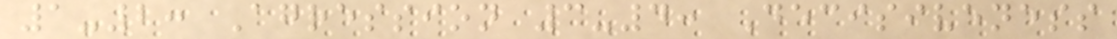1-2: Agression 3-4: Decisiveness
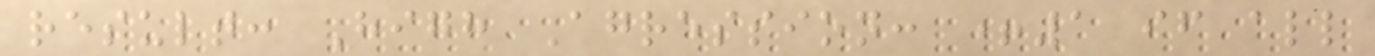result: High Agression: +1 if all
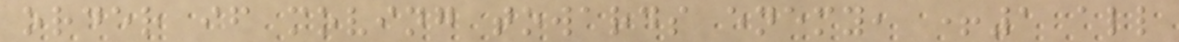order if moving towards enemy, +1 all
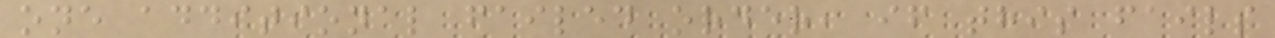one additional failed order, if this fails
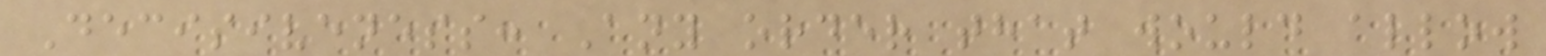Decisiveness: Any order that would allow
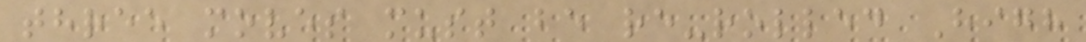three moves must be re-rolled High
